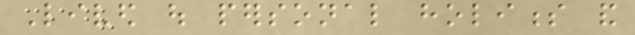Lived out personal holiness and
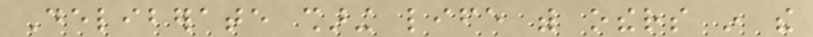Deliberate sharing life with others in the
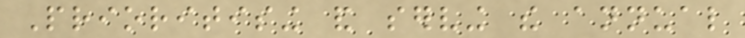Prioritising and serving the annual
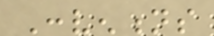Conventions
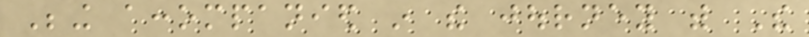Being accompanied in the journey with The
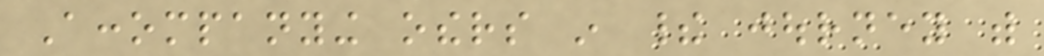Accompanying others in their journey with
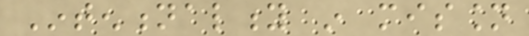Intentionality in mission
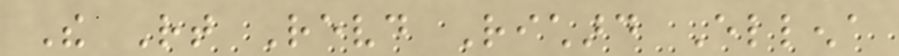The Rt Revd Richard Ellena
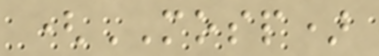(MOSP)
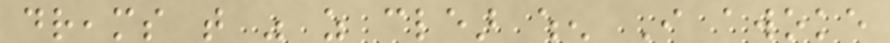dreams that was as clear when I awoke
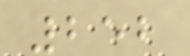252
